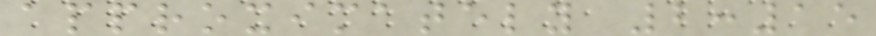approximately 2:15
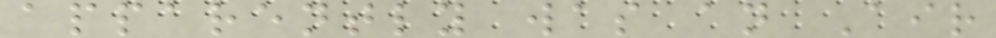apparently was an Air
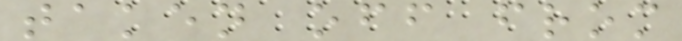taken off from
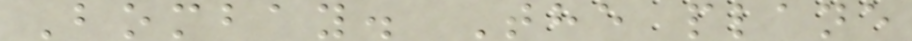Bombay. The plane
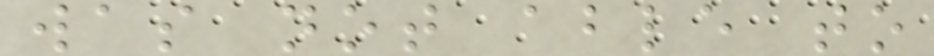was not able to
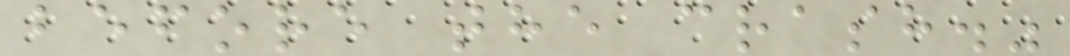before the crash."
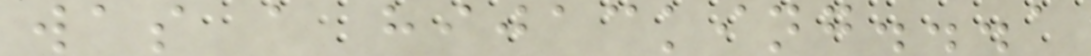was a hijacking...a
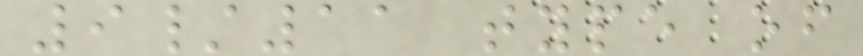9/11 type of
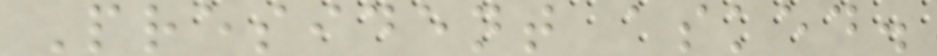President asked.
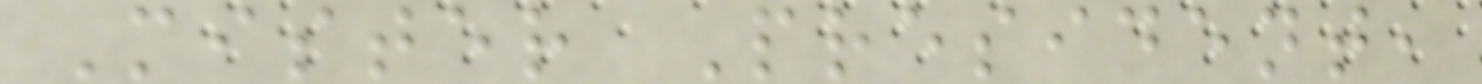Mister President,
